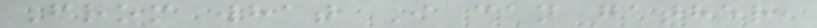From what I can gather,
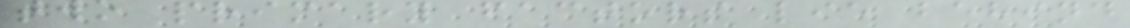two primary factors lie behind
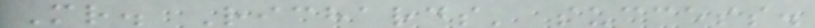Mr. Richards' success.
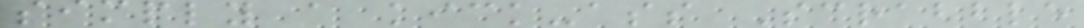simply a kick-ass Scrabble
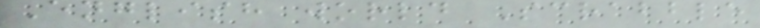English world Scrabble
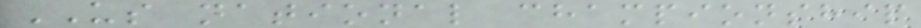US national championship
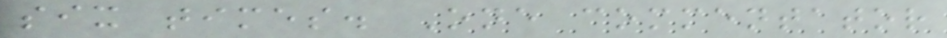six times. One commentator
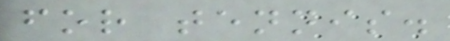for tennis.
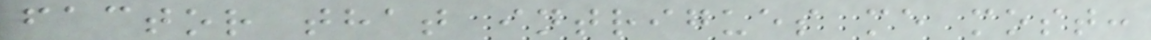factor that intrigues me most:
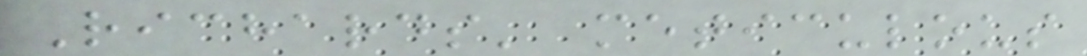Richards' meticulous
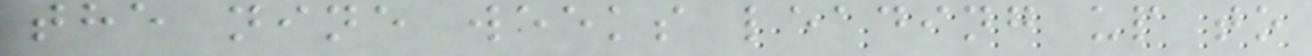the nine weeks leading up to
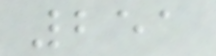251
